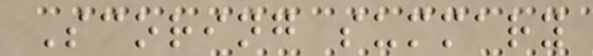Scoring summary
